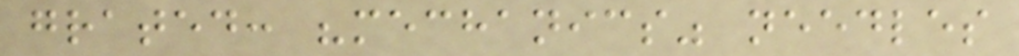grated: "mechanics" needles
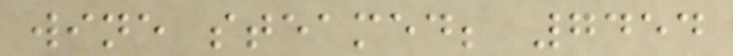wine steamed; 7454
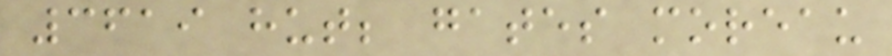3619 hut; gates moreau
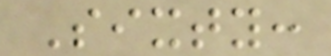Sixty:
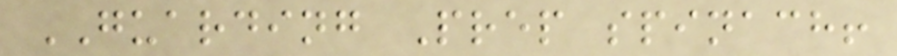GUARDING Prep spinach!
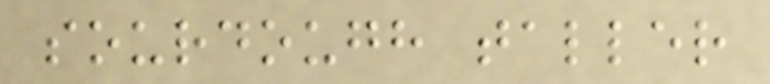sourdough taller
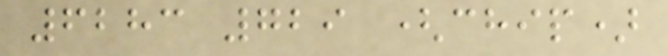6283 729 (chip)
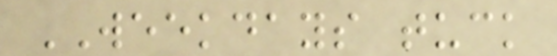WEEKDAYS tuck
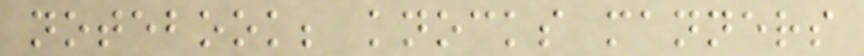notebook; knocks manners
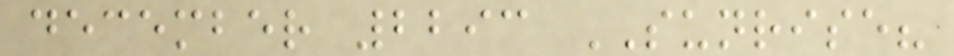december 2293 SUNRISE?
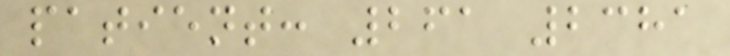patient: 261 2381
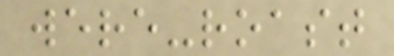were-roast
